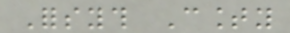Forsyth County
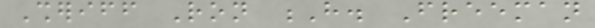Sheriff Ron H. Freeman
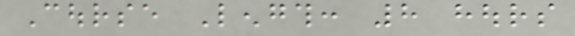Course Length: 8 hours
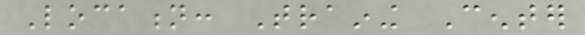Location: Training Center
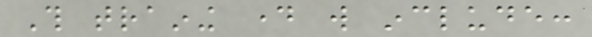This training day will include:
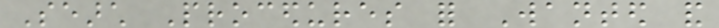Search Procedures for Wanted and
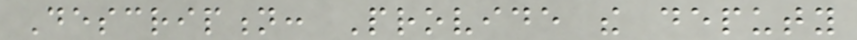Description: Provide the deputy
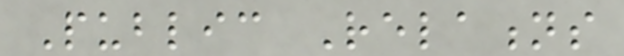Public Relations
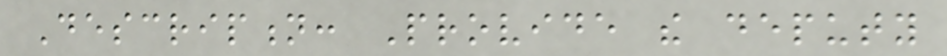Description: Provide the deputy
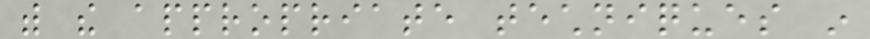with the appropriate techniques in
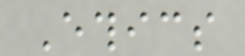Ethics
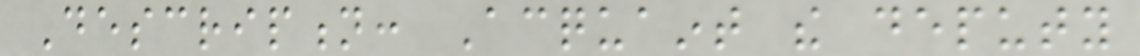Description: Acquaint the deputy
